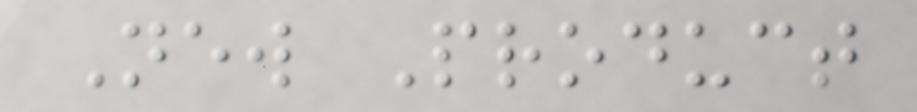New Product
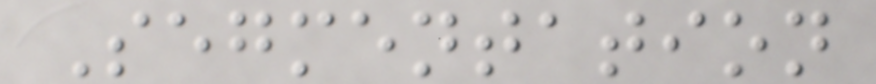Segmentation
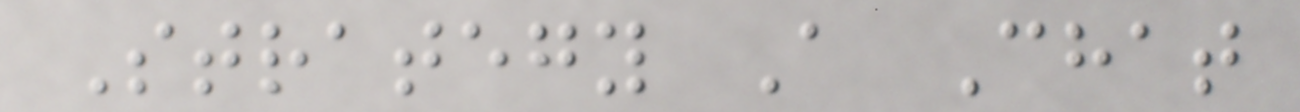Strategy A Chat
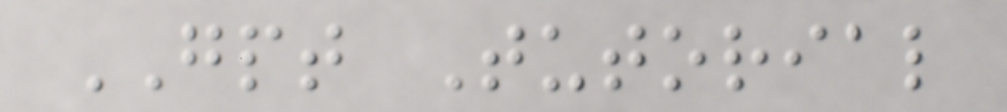GPT Tutorial
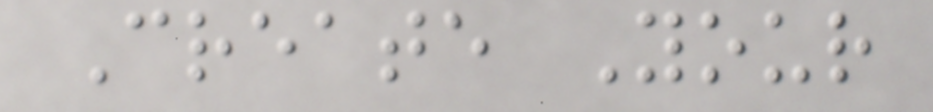Create Your
